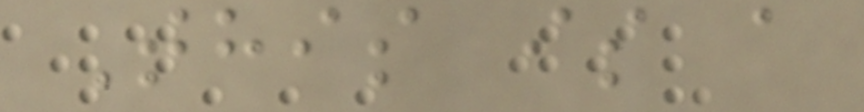This is a
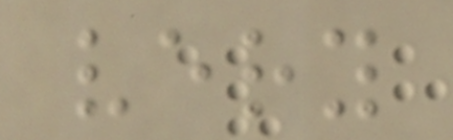very
